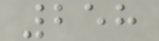258
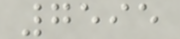7595
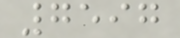7597
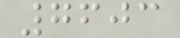7603
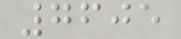7605
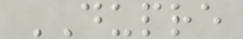DUPRE
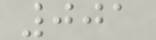001
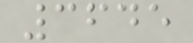3645
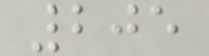205
